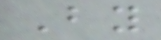By
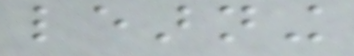learning
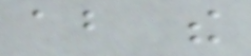about the
